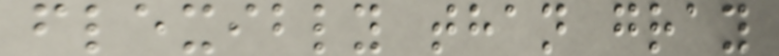flexibly than gray
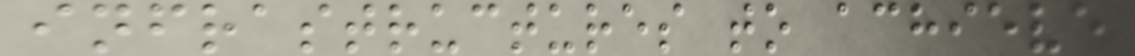infrastructures to achieve
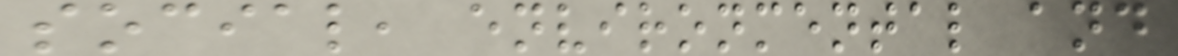social, environmental and
